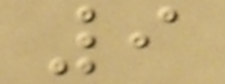9
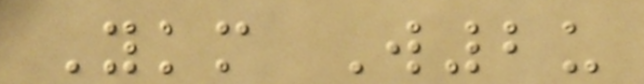Ykm W2u
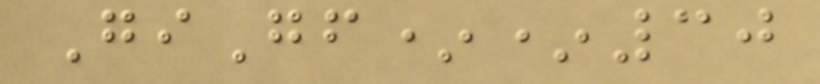GiGf**30
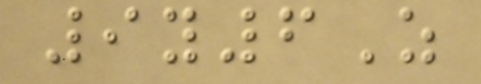9y6Z
